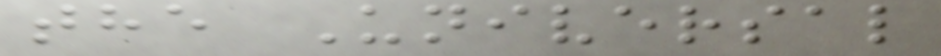the Universal
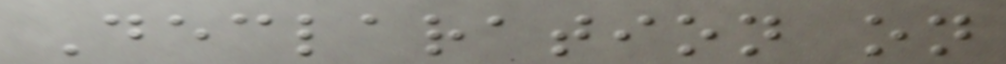Declaration on
